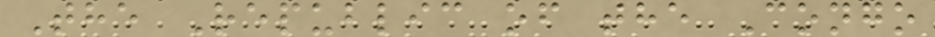The Republic of the Congo
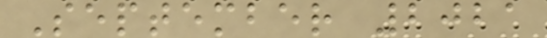September 2021
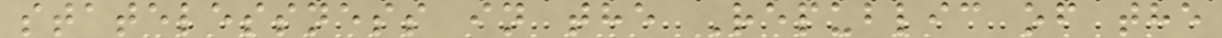statelessness in the Republic of the
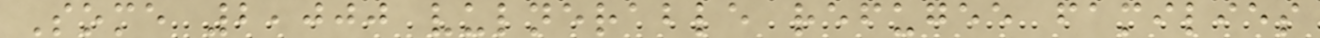Some 2,000 vulnerable refugee families
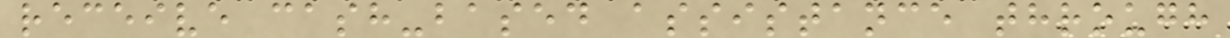receive cash-based assistance through
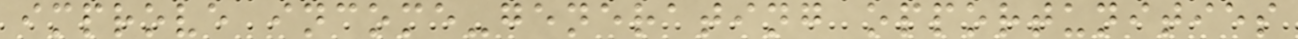improve income-generating opportunities
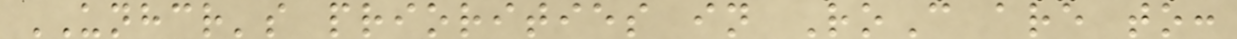UNHCR's priorities in RoC are to:
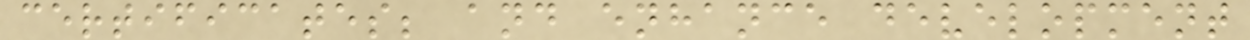certificates; and enhance development
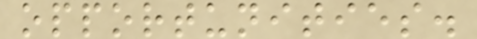opportunities.
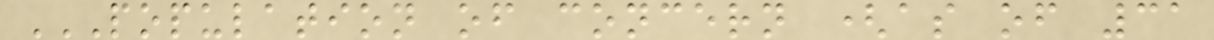POPULATION OF CONCERN (AS OF 31
